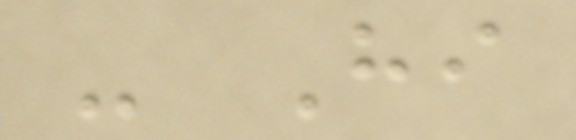- Hi
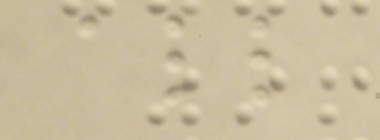all
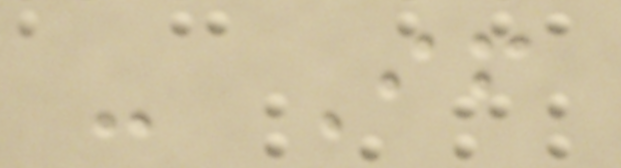- If
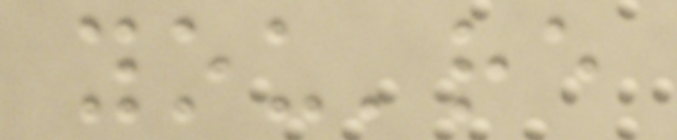you're
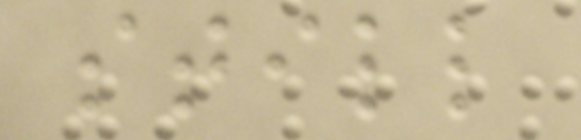still
